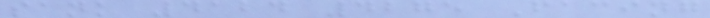sank 4124 4275 Facing
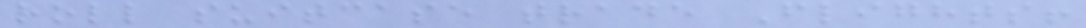roll suitcase trade Flights!
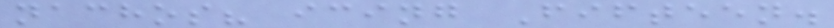nachos? icing Fifteen.
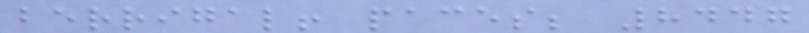berrigal! paces; 8447
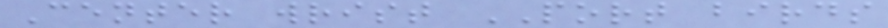Center wrist PORT birds
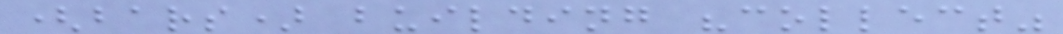(bars) building "collect"
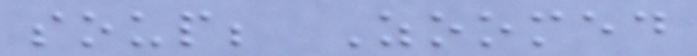soup; Zoomed
